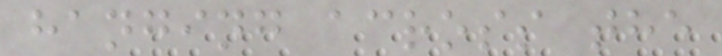hanging across the
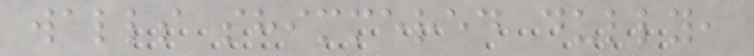walls shimmered dully,
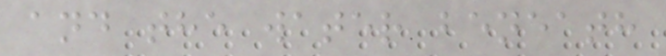and the water beneath
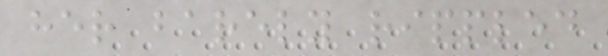her barely rippled
